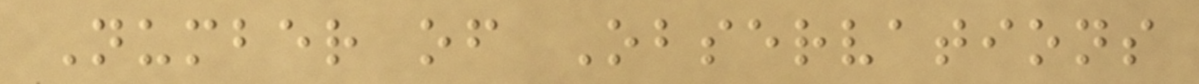Number of Observations
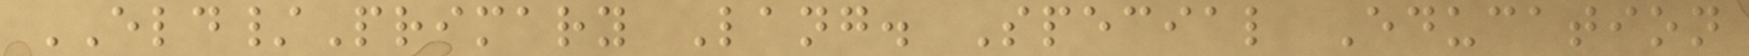ELD/Primary Lang. Special Education
